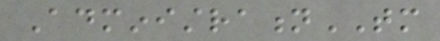AdministrationTM
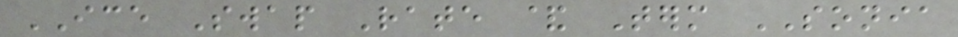ICE Swap Rate & Term SONIA
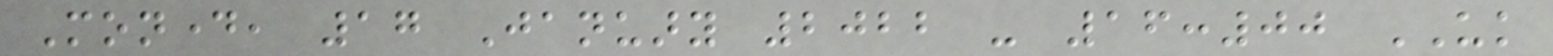Monday, 17 January 2022 - 16:00 UK
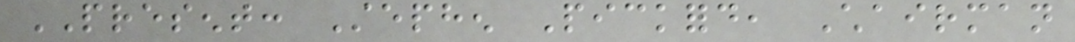PRESENT: Stephen Pickford, Chairman
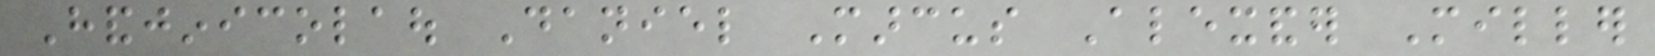Handjinicolaou Daniel Marcus Alexander Miller
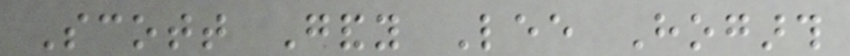Scott Gandy Lee Hogarth
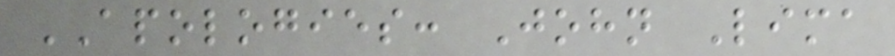APOLOGIES: John Lima
